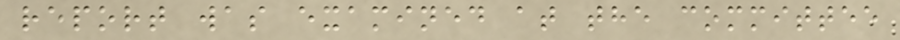report was examined at the committee
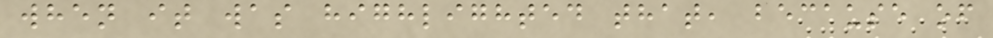when it was highlighted that, because of
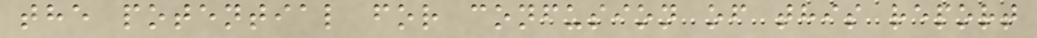the potential for confusion of this report
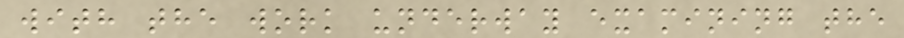with the work underway examining the
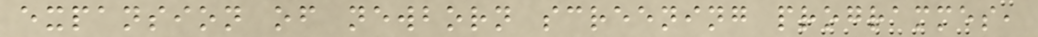expansion of newborn screening programmes,
